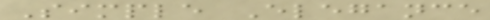Simple Elegance
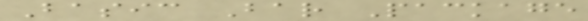Basic Bar Package
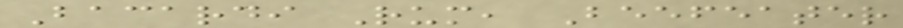Bacardi Rum, Beefeater
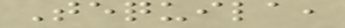Tequila,
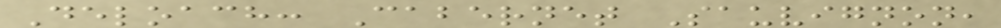Deloach: Cabernet Sauvignon,
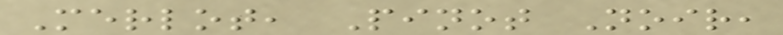Merlot, Pinot Noir,
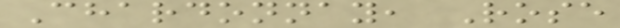Chardonnay, Rose
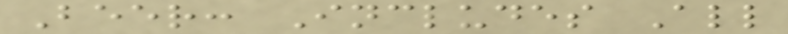Beer: Includes All
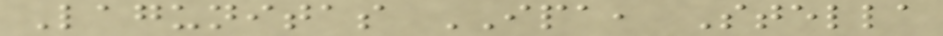Lagunitas IPA, Stella
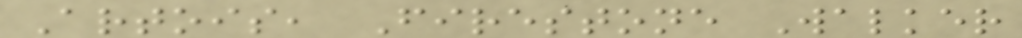Artois, Firestone Walker
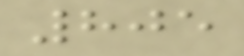805
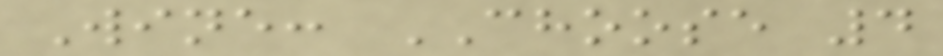Wine: CHOOSE 4
